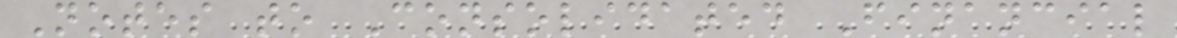Notes to Consolidated Financial
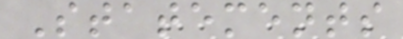Statements
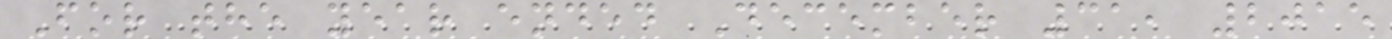For the year ended December 31, 2015
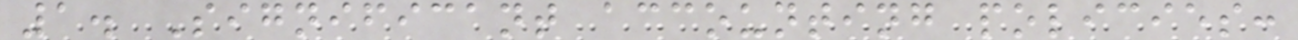1. Significant accounting policies:
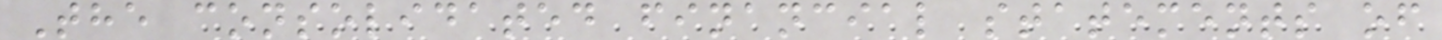The consolidated financial statements of
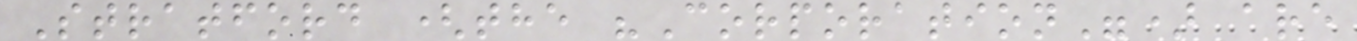Stratford (the "Corporation") are
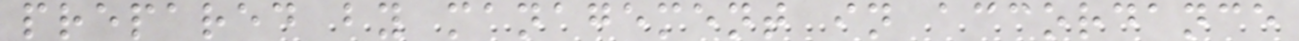prepared by management in accordance
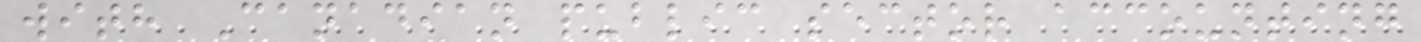with Canadian public sector accounting
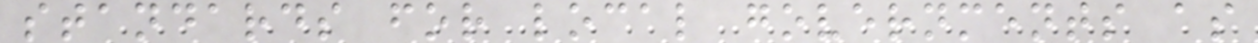standards for local governments as
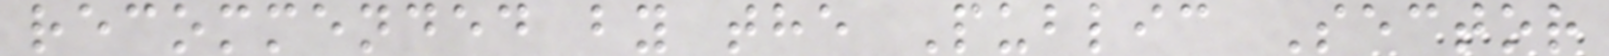recommended by the Public Sector
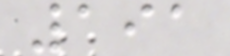191
